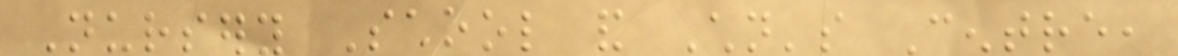Nursery School and Children's Centre,
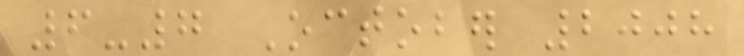6-7 October 2008
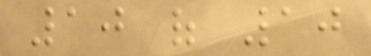10 of 10
